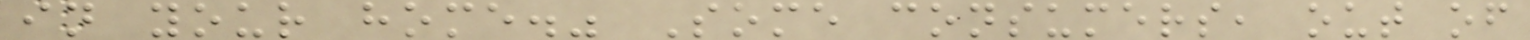in your home." Some consumers, out of
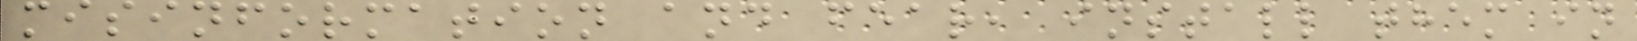misinformation and fear, install them in
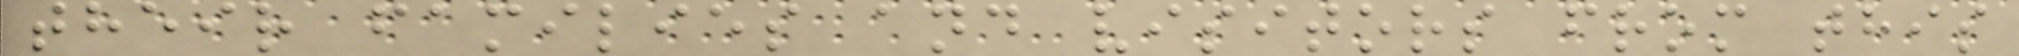their families and visitors from this
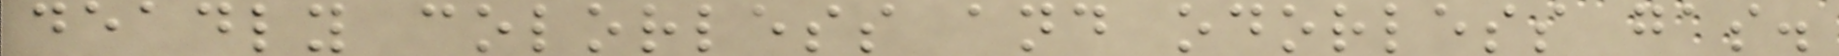deadly colorless and odorless gas.
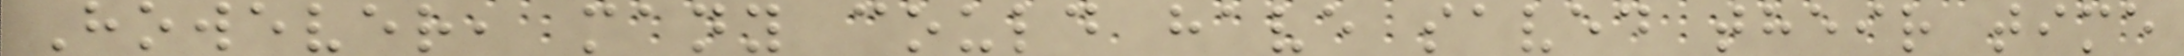However, many could have saved their time
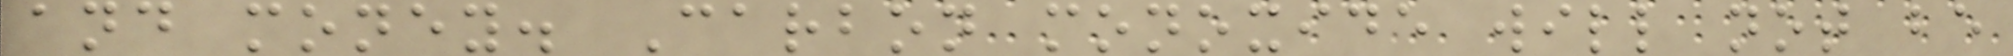and money. Carbon monoxide will not be
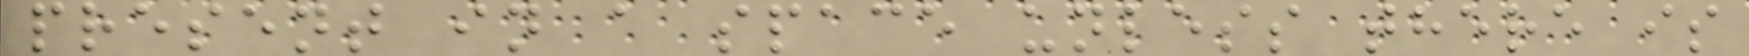present in a space unless there is
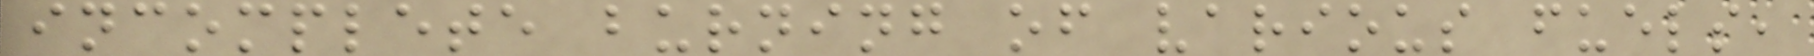incomplete burning of various fuels,
